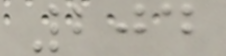204
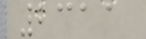2311
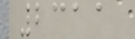2311
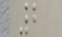2
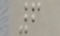6
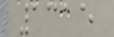1315
